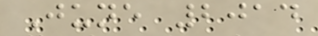June 2014
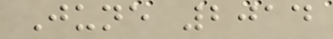June 2014
